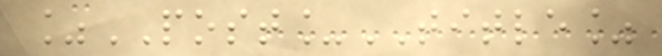%POST_TITLE%
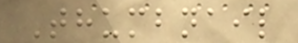Thumbnail
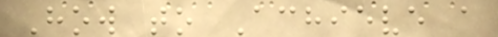How to Achieve a
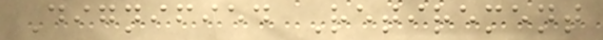Dignified Retirement
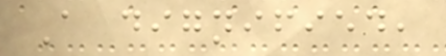A dignified,
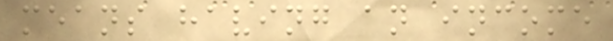means having an income
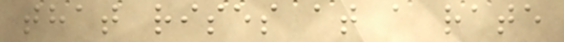that rises at a rate
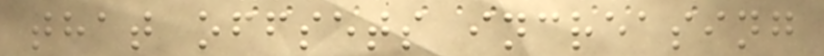that offsets increasing
